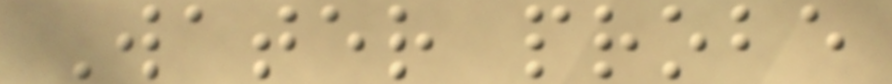Water probe
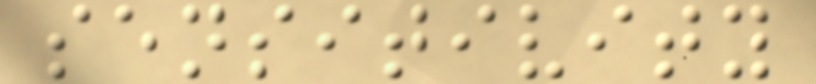sensitivity
